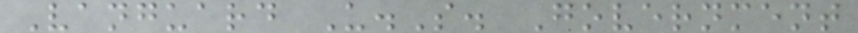Vanguard U.S. Government
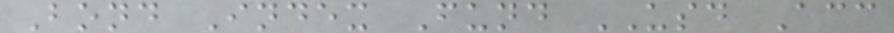Bond Index Fund USD Acc
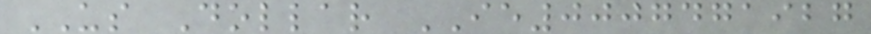US Dollar IE0007471927
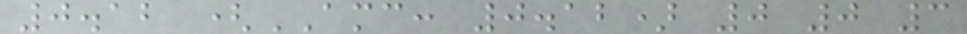0.12 (AMC: 0.12) 0 0 3
